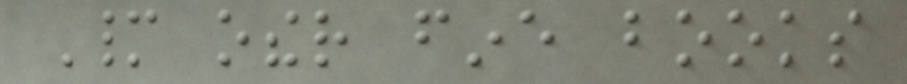Many other fine books
